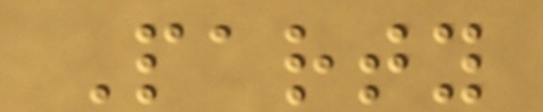Party
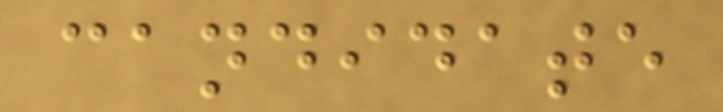candidate
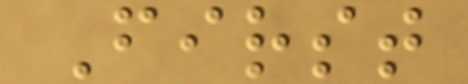First
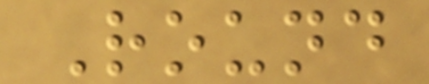Round
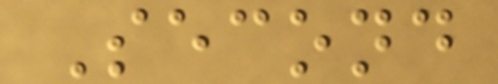Second
